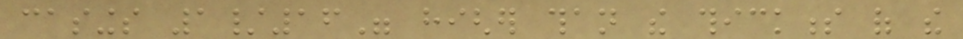casings 1/16" higher than the thickness of the
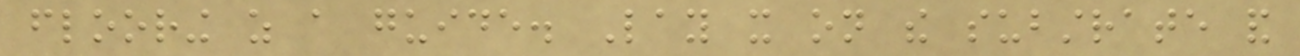flooring as a guide. Lay it on the substrate and
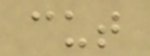cut
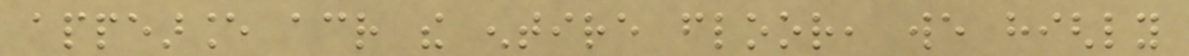appearance across the entire floor, we highly
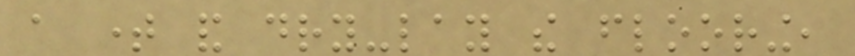a time and dry-lay the flooring,
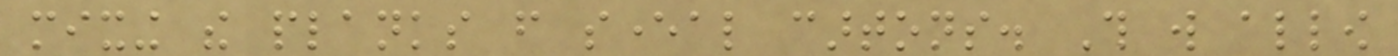mixing the planks from several cartons. This will allow
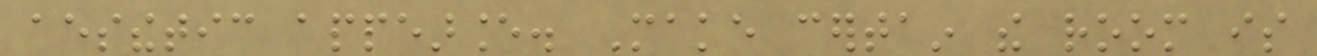aesthetic appearance. Make certain the room is
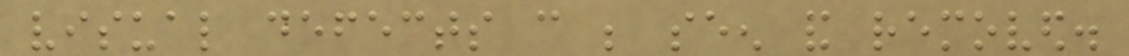visual defects can be seen and removed.
